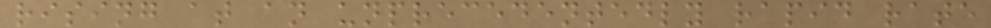rising at an unprecedentedly rapid rate
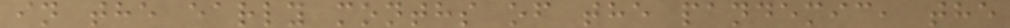in the early months of the pandemic, the
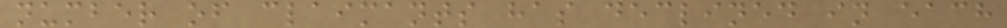number of claimants has declined in each
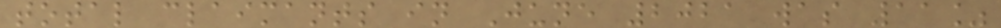total claimants in June 2021 was 11%
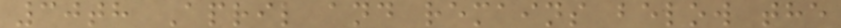30th April and remains below the
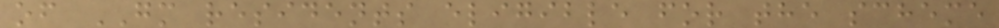of GM residents eligible for the scheme
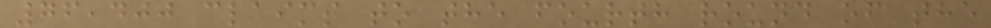76,400 claims to the fourth round of the
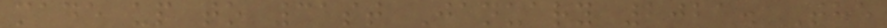made up to 31st January 2021. The
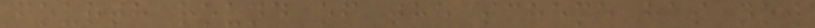fourth round of the scheme has now
